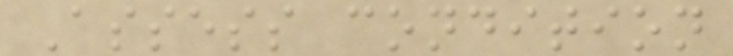Assess condition
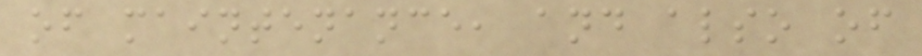of maintenance, and also of
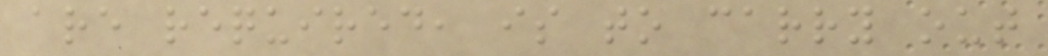are required, is to carry out
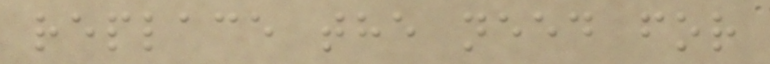replace the need for
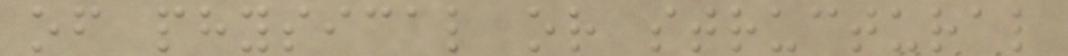of physical or structural
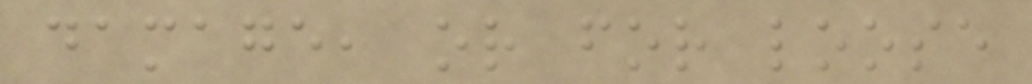damage, or for loose
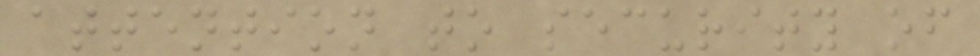attention to security of
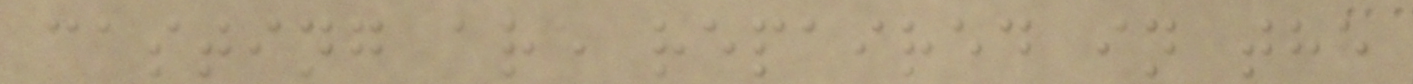casting are repaired in the
